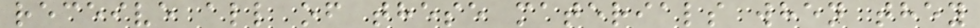receive all of these materials when they
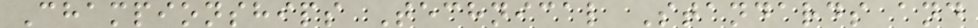Championships Technical Standards and
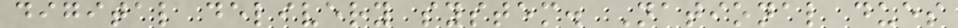digital delivery system. National dues
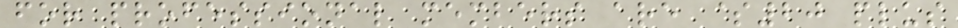for professional members are $20 plus
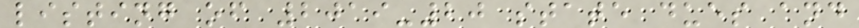listing of 2019-20 state dues and
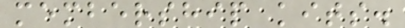membership kits.
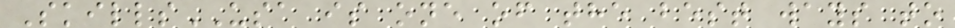SkillsUSA is one of the best ways to
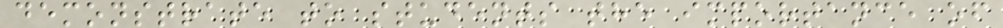demonstrate to students the importance of
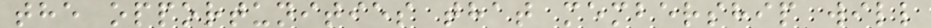the opportunities that membership will
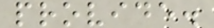provide.
